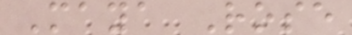Maya Rose
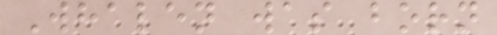Whalen was born
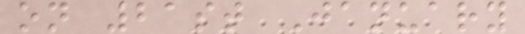on 21st January
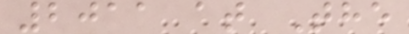2011 at The
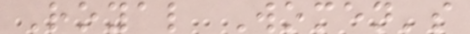Royal Women's
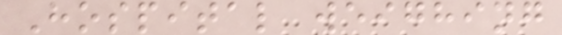Hospital weighing
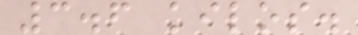3.6 kilos.
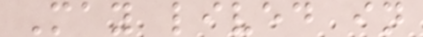May lived in
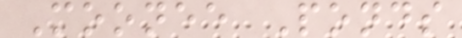Moonee Ponds
